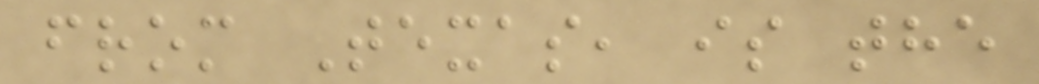from Texas, is the
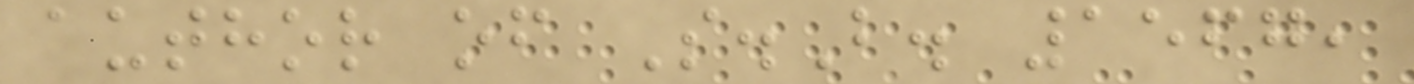author of S.B. 1567,
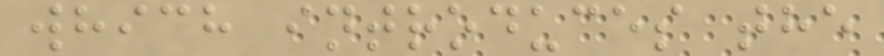which introduces the
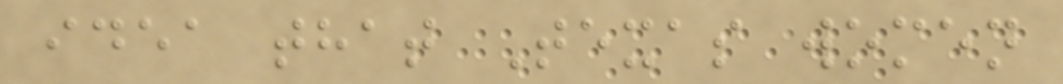idea that Texas women
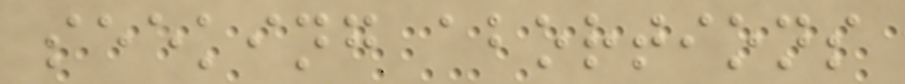seeking abortions
